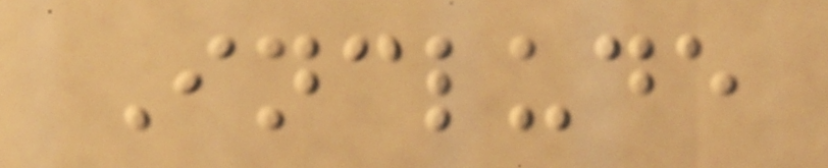Include
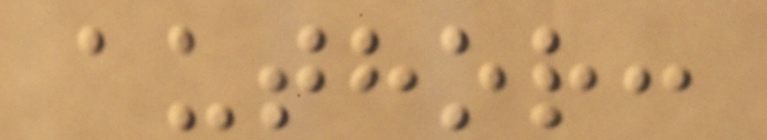author:
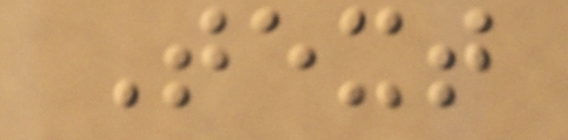Text
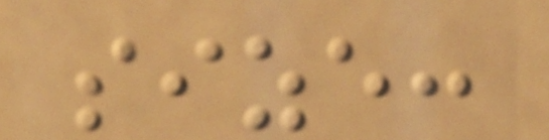size:
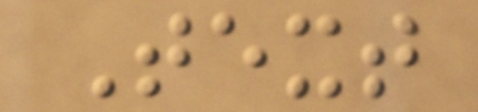Text
